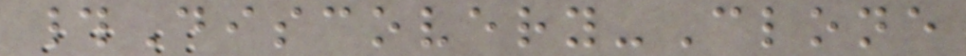#Discovery-Clone
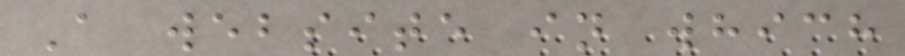A website in which
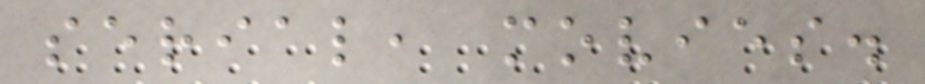serial, movies.
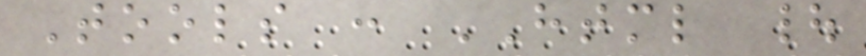Tools : HTML |
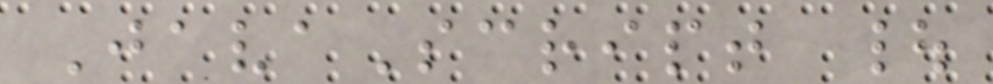JavaScript |
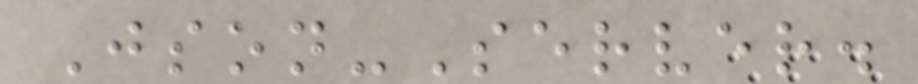Json-Server.
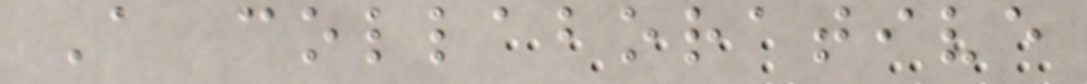A collaborative
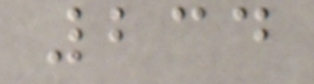234
